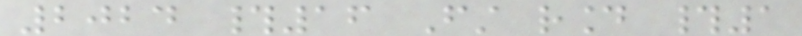2024 #16 First round #1
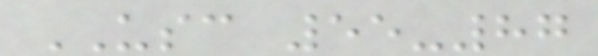USC 55-87
